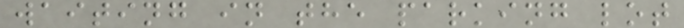waiting in the parking lot
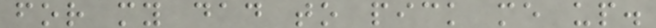for my dad to pick me up.
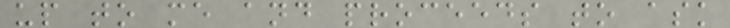up to me and proceeds to ask
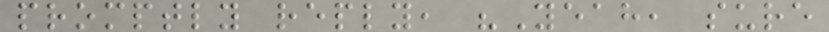promptly reply, "Yeah, sure
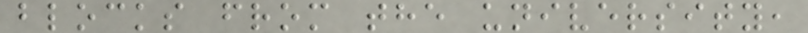blocks from the university,
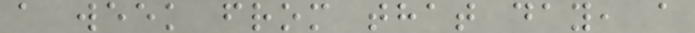a week from that day, a
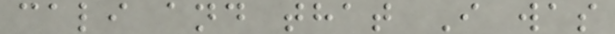cali and that I was
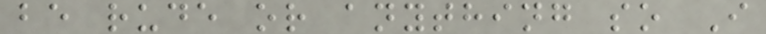be rude or anything so I
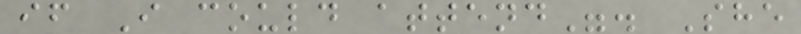if I could attend". She
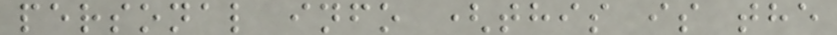personal info (this is the
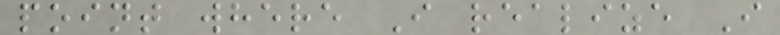point where I realize I
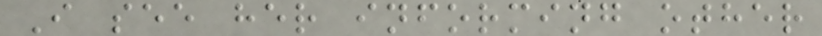I see her informing other
